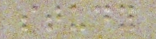study
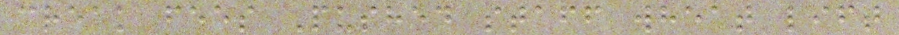creak fees Pushed staff wheat lift
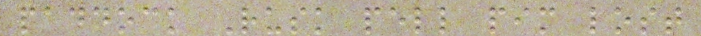paddock Rusk pell pim lost
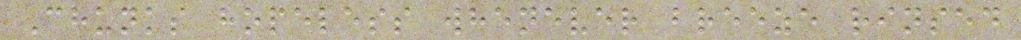Chunks hopeless whenever breeze rinsed
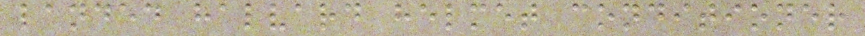landed halvard helmet conditioner
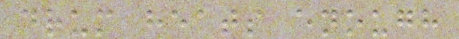drum heats enough
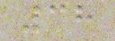38
